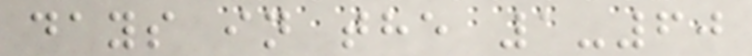days in the 1-60
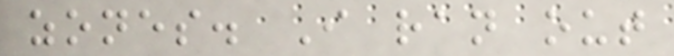zones. I ran out
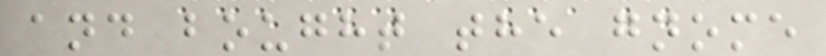and bought the gnome
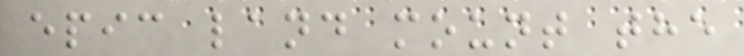epic land mount the
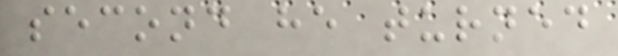second he turned
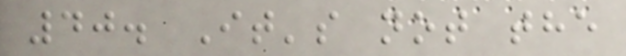40. It's not the
